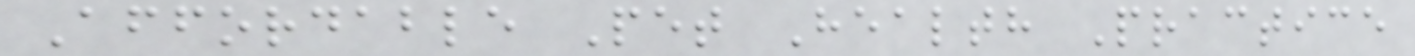Affordable Pet Health Practice
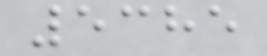5385
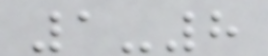1-8
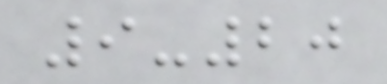9-20
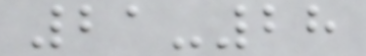21-28
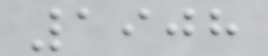1908
